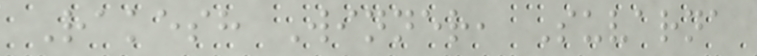Rakesh Winner, Suvarna
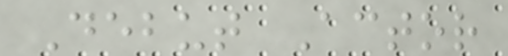Debut Actor
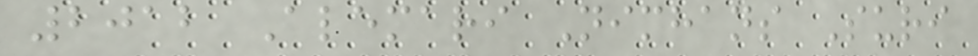2012 Alemari Nimhans Suri
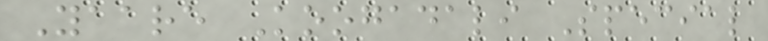Yaare Koogadali Special
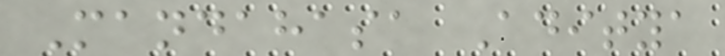Mandahasa Aditya
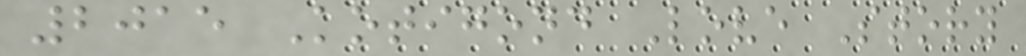2015 Kotigond Love Story
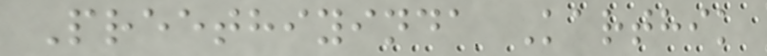Preethiyinda Karthik
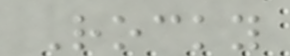Rocky
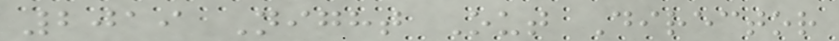2019 Night Out Director
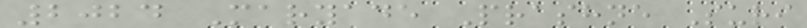2024 Maryade Prashne Suri
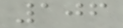106
